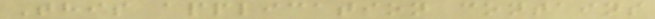This application contains
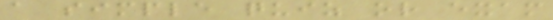a simple quiz or exam
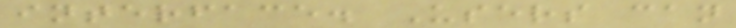interface. Users can
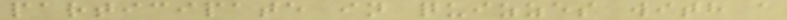participate in quizzes with a
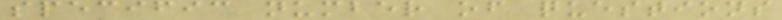specific number of questions
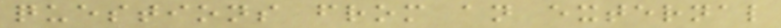questions from an external
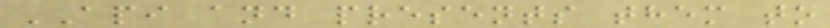API and presents them to
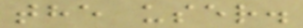the user.
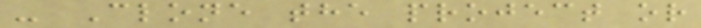- Clone the project or
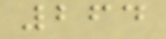264
